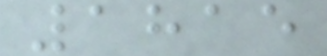1815
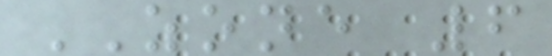ZONE 6
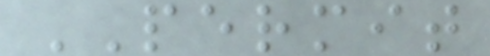PERMIT
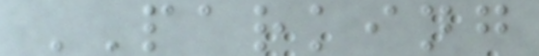PARKING
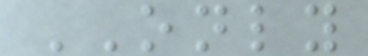ONLY
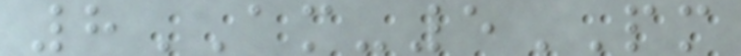8AM-5PM
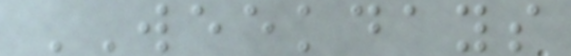WEEKDAYS
